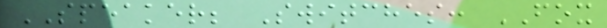SPEAKER; Switches: FOX
